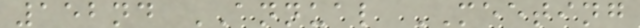152nd ANNUAL MEETING
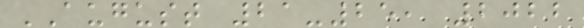AUGUST 21-25, 2022
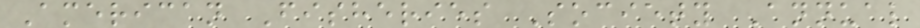American Fisheries Society Annual
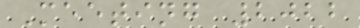Meeting 2022
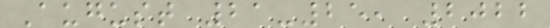August 21-25, 2022
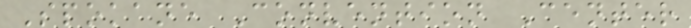Spokane Convention Center
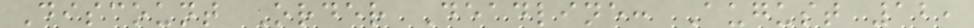Discount Order Deadline: August 12,
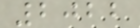2022
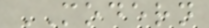MODERN
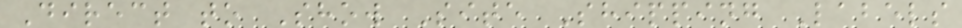Direct to Show Site Shipping Labels
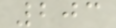203
